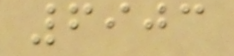6903
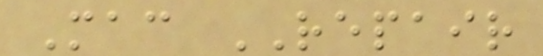Mac REPAIR
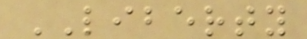LIBERTY
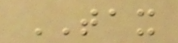TAX
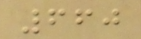660
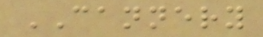CANNERY
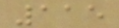115
